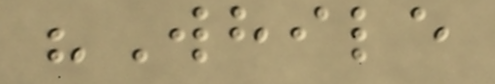"While
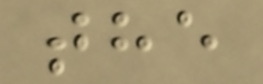the
